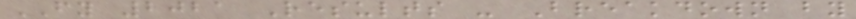FY 2021 Results - Breakdown by
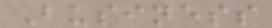Business
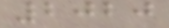2020
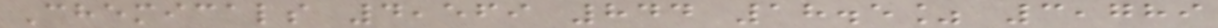Chemicals 4,569 844 18.5% 3,789
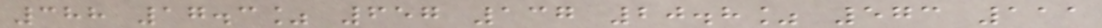388 17.3% 657 137 20.8% 573 111
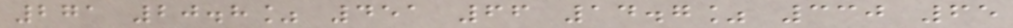271 20.8% 451 66 14.7% 330 65
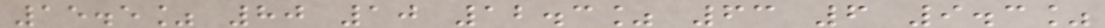15.5% 80 10 12.3% 63 6 9.3%
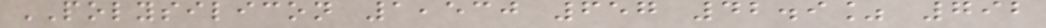POLYSILICON 1,530 657 42.9% 792
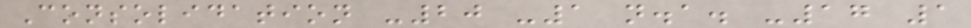Consolidation -20 -1 n.a. -17 1
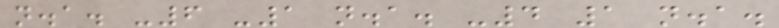n.a. -6 -1 n.a. -4 1 n.a.
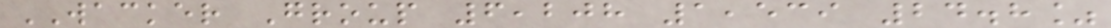WACKER Group 6,208 1,539 24.8%
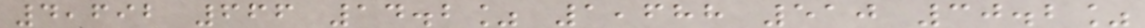4,692 666 14.2% 1,688 510 30.2%
